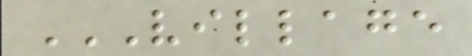VILLAGE
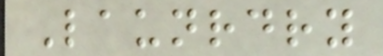Launrdry
